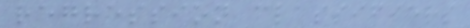regression classifiers
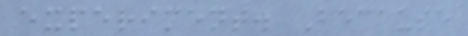experiment. Because
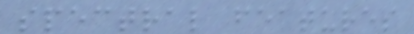spectral features
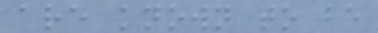are known to be
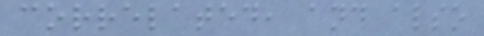correlated, and also
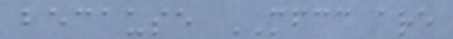because MFCC are
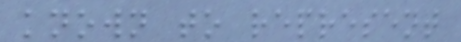known to represent
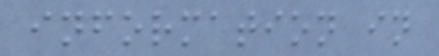information in
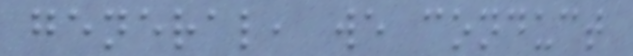general, we conduct
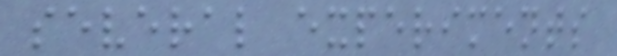several experiments
